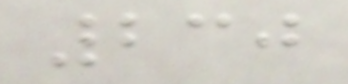230
